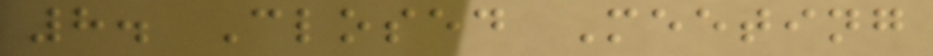8. Closed Meeting
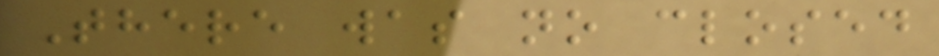There was no closed
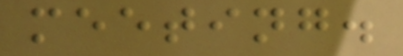meeting.
